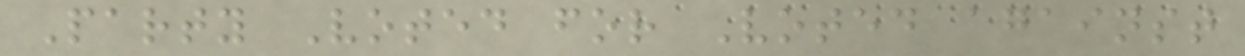Party Voted for Voted against
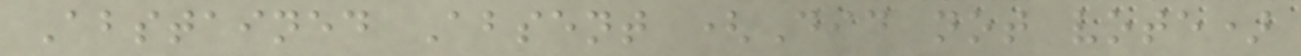Abstained Absent (Did not vote)
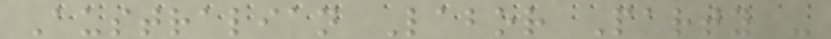Australian Labor Party -
